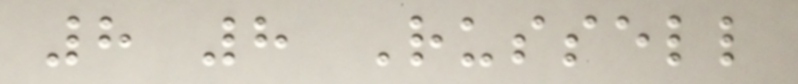8 8 Russell
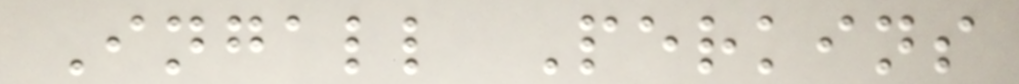Ingall Perkins
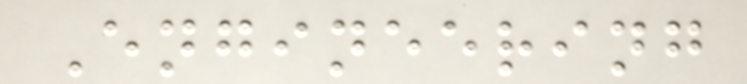Engineering
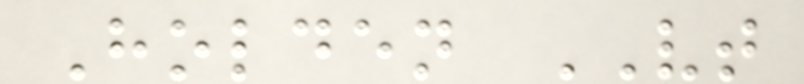Holden VT
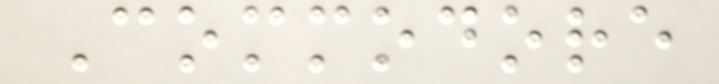Commodore
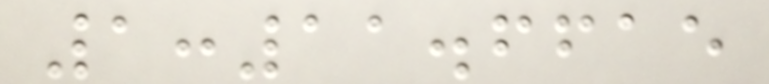1:11.6615
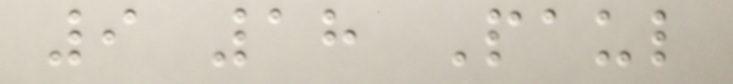9 18 Paul
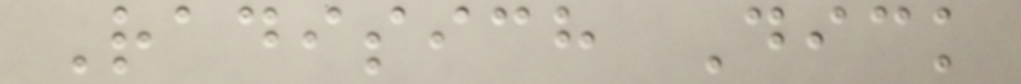Radisich Dick
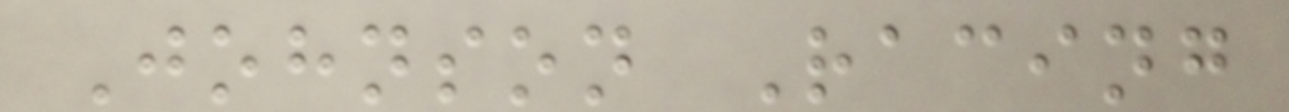Johnson Racing
